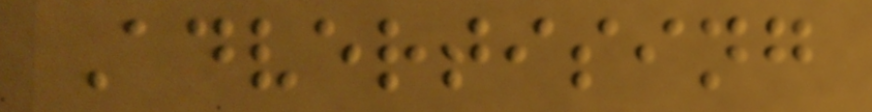Advertising
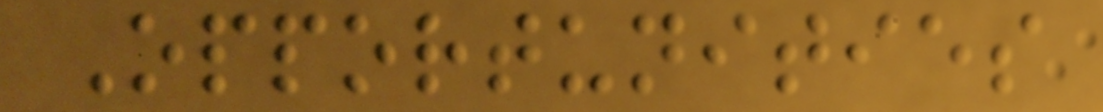Opportunities
